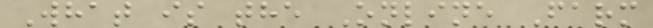What is the Online Farm
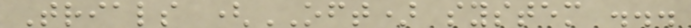Trials (OFT) system ...
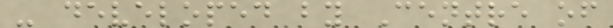- developed by Centre of
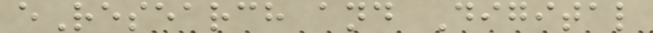eResearch and Digital
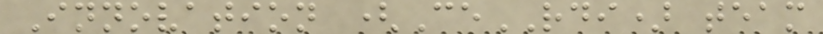Innovation (CeRDI) team
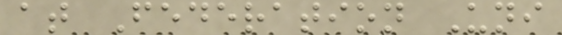at Federation Uni
